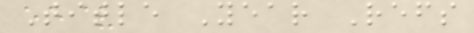Title Year Refs
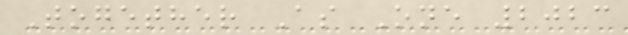Together As One 2023
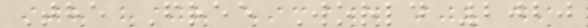The Free World 2020
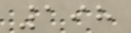198
